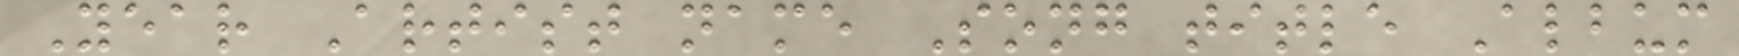Year Artist name Song title Album
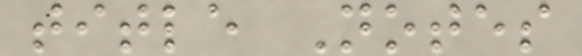title Notes
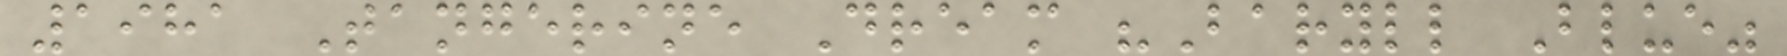1981 Tangerine Dream "Baryll Blue"
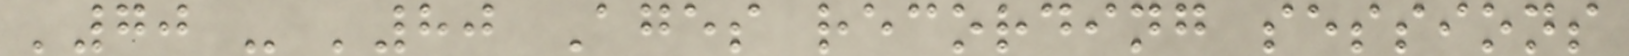'70 - '80 Ages recording sessions
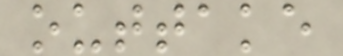outtake
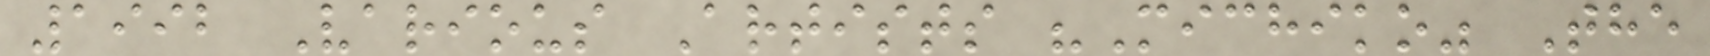1992 Various Artists "Michiko" The
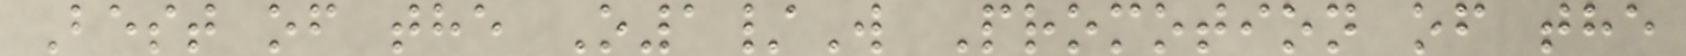Best of the O1/W Promotion of the
